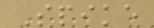Spike
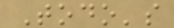Todo's
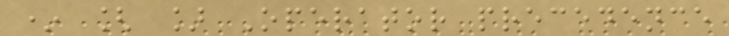* [ ] Operator precedence
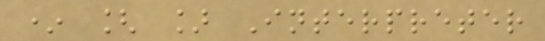* [ ] Interpreter
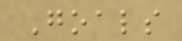Goals
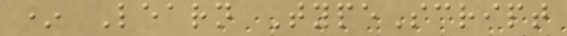* Learn TypeScript
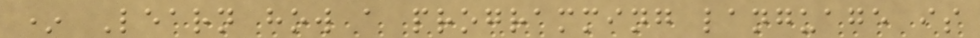* Learn how a programming language is
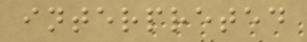interpreted
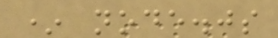* node.js
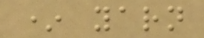* yarn
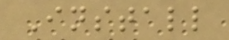Install
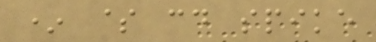* $ cd spike
